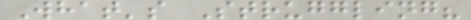What's Struggling?
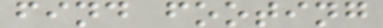find footing
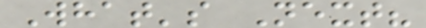What's Next?
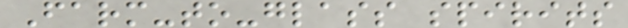Farm-to-glass spirits
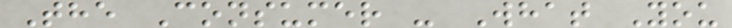The Consumer - What You
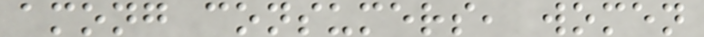among consumers, women
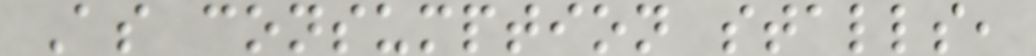As consumption stalls,
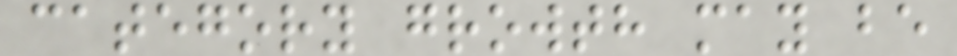category growth may be
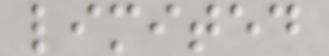limited
